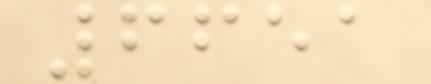6651
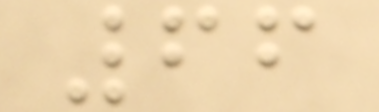66
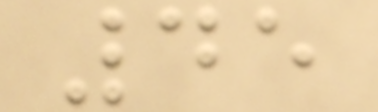45
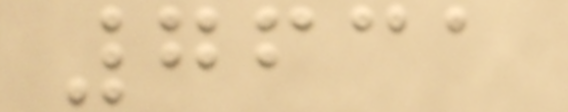7631
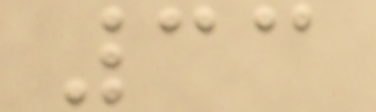33
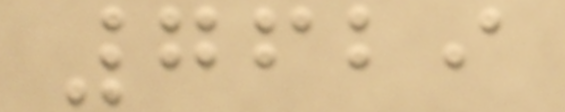7629
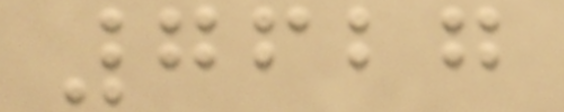7627
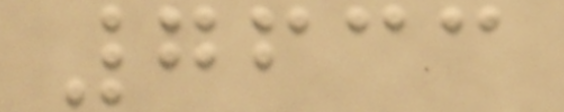7633
